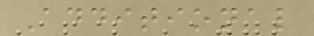Additional
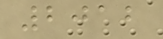2012
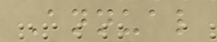Annual
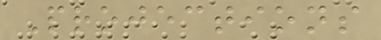Projections
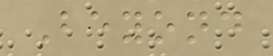Beyond
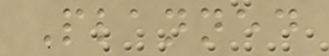Planned
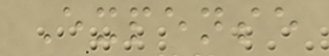Expense
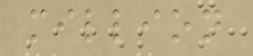million
